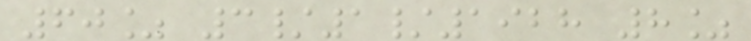60% 3/1/1928 8%
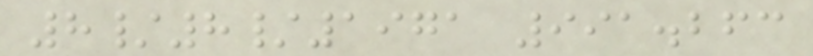8/8/1971 991.263
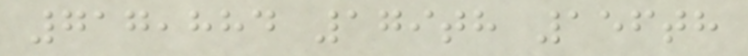717,884 179th 156th
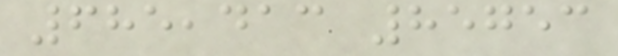685,413 85753
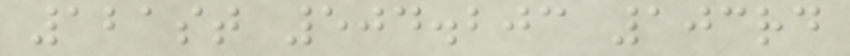121st 504.203 103rd
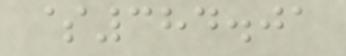$384.01
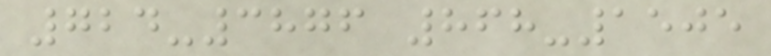724-3876 868-1505
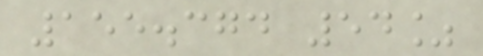155.374 54%
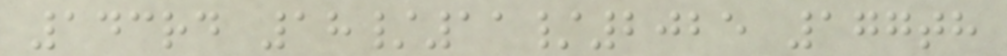143rd 18/11/2025 177th
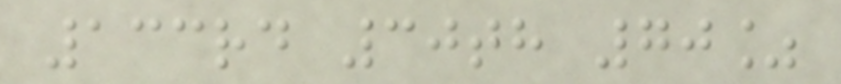133rd 30th 70%
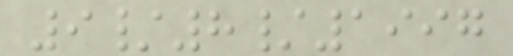9/8/1997
